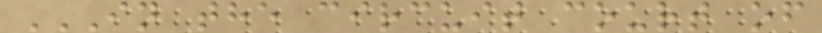IN THE CIRCUIT COURT OF
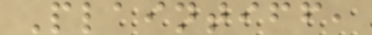Plaintiff,
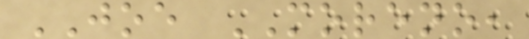JOE MORENO,
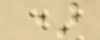)
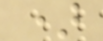)
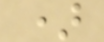)
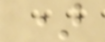)
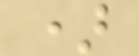)
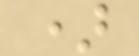)
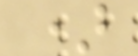)
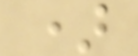)
